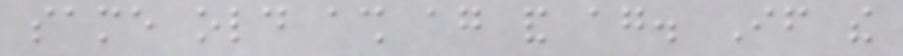same old ash again and again. If the
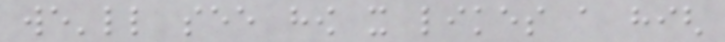we'll see how it likes a high
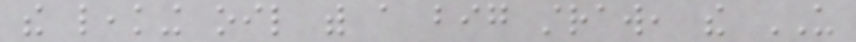the leaking oil with a big straw, the US
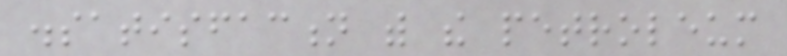dissatisfaction with the petroleum
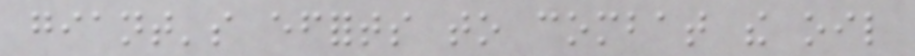giant's efforts to combat the oil
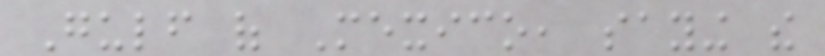Gulf of Mexico, saying the
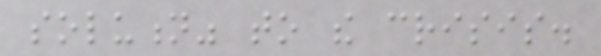solution" to the crisis.
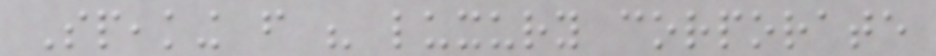Speaking from his luxury corporate
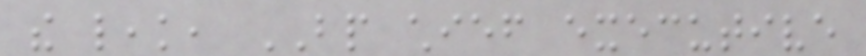the leak, BP chief executive
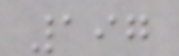197
